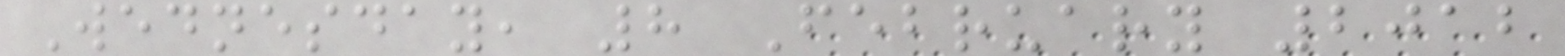Wednesday, 8 February 2012
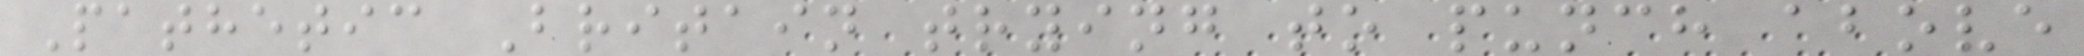Pathetic Britain trying to punch above
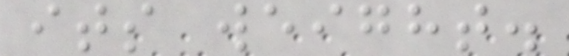its weight.
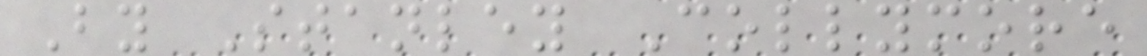By Stanley Collymore
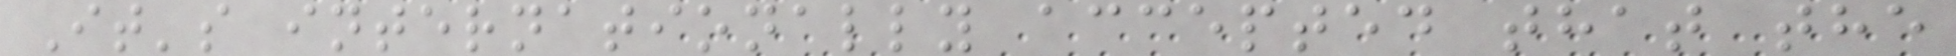It's internationally accepted that the
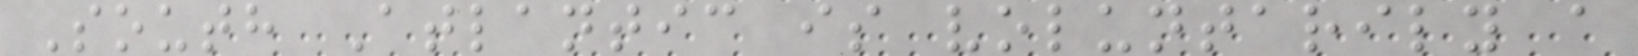South Atlantic is voluntarily a
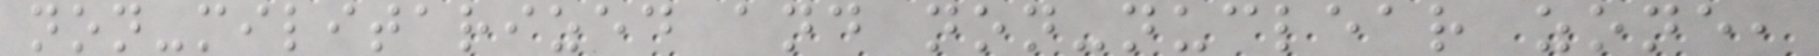non-militarized and non-nuclear zone,
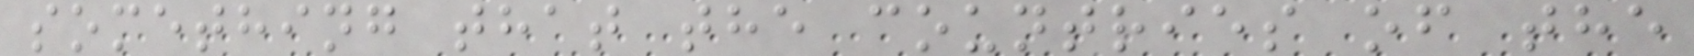something that the countries of the
